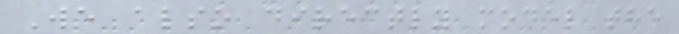We also directly model the
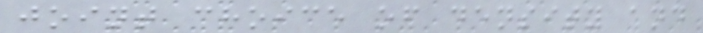joint choice of density and
